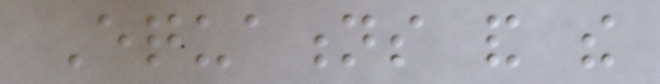Equations and the
